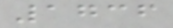1736
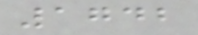1742
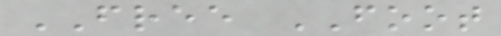FREE FOOT
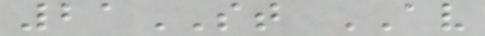21ST AV
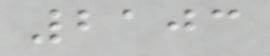2103
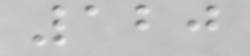120
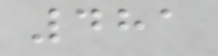481
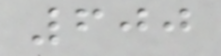600
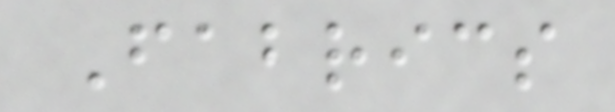Fabrics
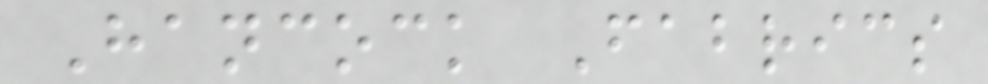Hancock Fabrics
